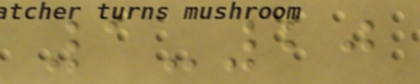1-20
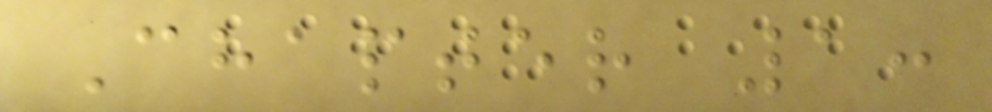Chapter 1:
